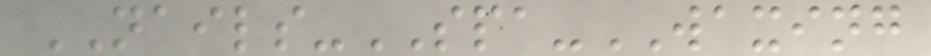NAILS-SPA-WAXING
